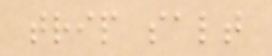trip salt
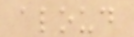aloud
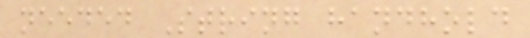needed String handhold
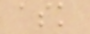ask
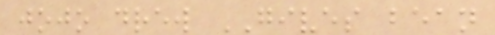jojo drew GIVES bean
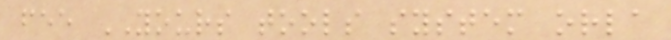fee YOURS tools system orla
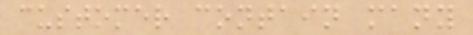customer contain many
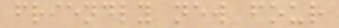friendly new four
